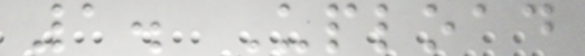1. Upload
